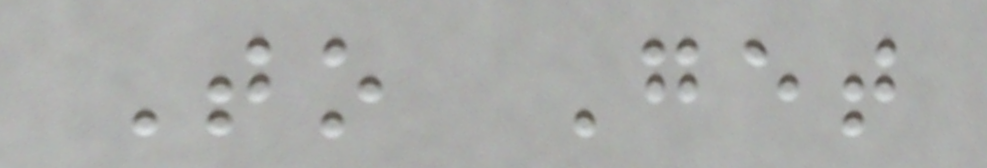To Get
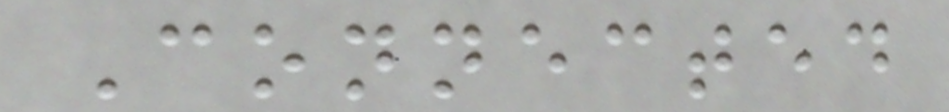Connected
